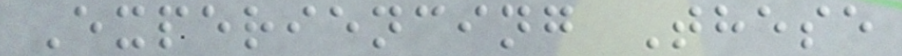Experiencing These
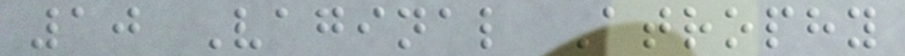10 Vaginal Atrophy
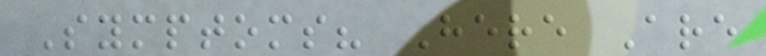Symptoms? Here Are
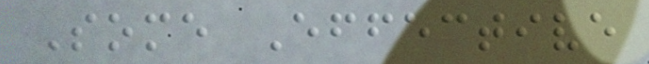Some Effective
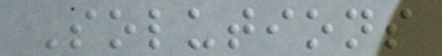Solutions
